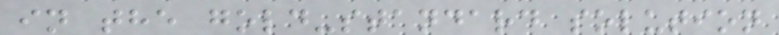in the gold-standard solution
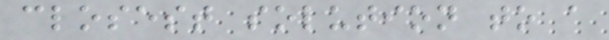closest solution to a
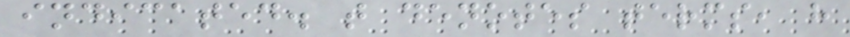indicated. t denotes terms, h
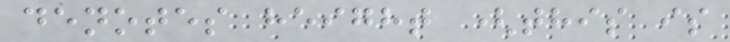denotes height (this is
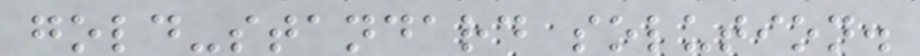gold-standard solution.
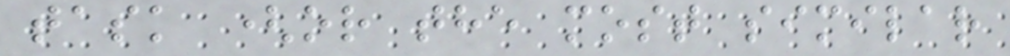task (or the most similar
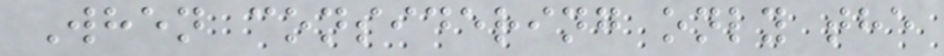When considering only the
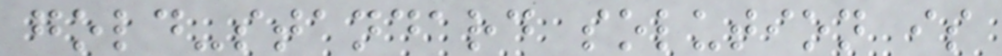gold-standard solution is
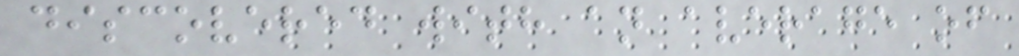discovered with an average of
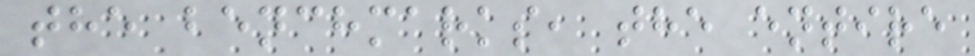the benchmarks, the entire
